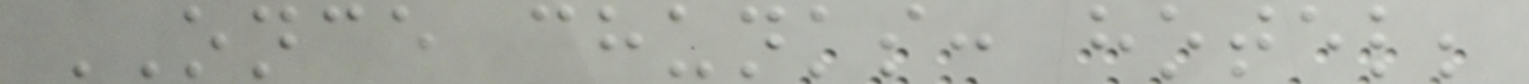ONCE chunks: hotel;
